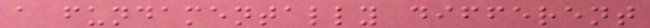a fundamentally different
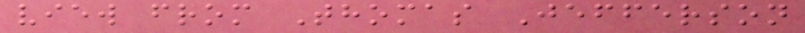view from Thomas Jefferson
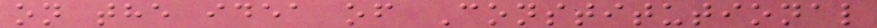on the idea of Constitutional
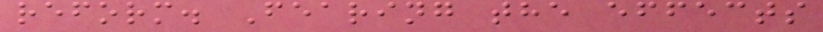reform. Fearing the effects
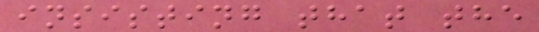insisting that the
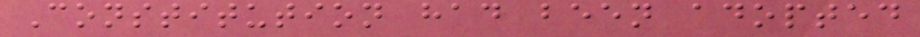Constitution had been adopted
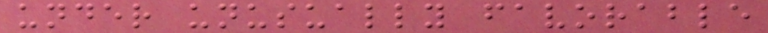under unusually favorable
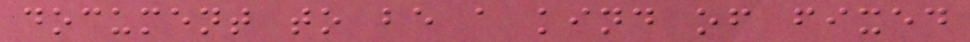document to be a kind of fixed
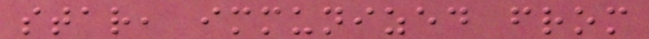star, immunized from
